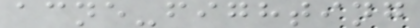acne-fighting
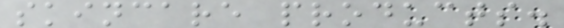skincare products.
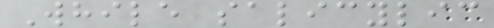While salicylic
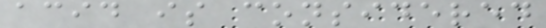acid is considered
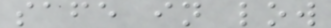safe in low
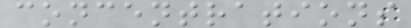concentrations
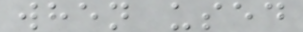when used
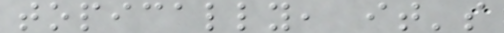topically, it's
